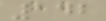142
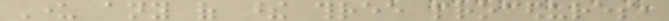Under any of these three procedures,
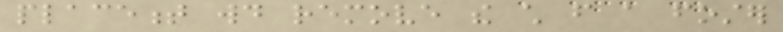placement would remove the child from a foster
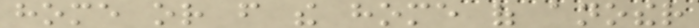home or from the home of another
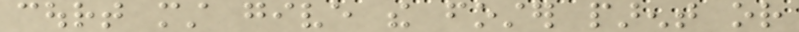court must give the foster parent or
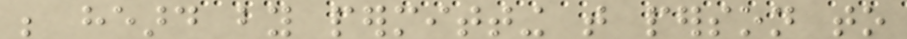be heard by permitting that person to
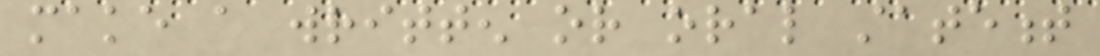make a written or oral statement
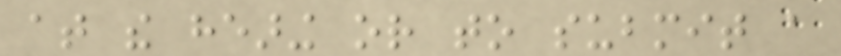at the hearing or to submit a
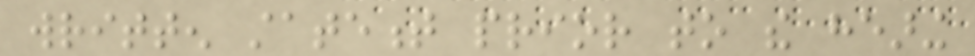written statement prior to the hearing
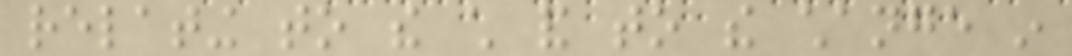relating to the child and to the change in
